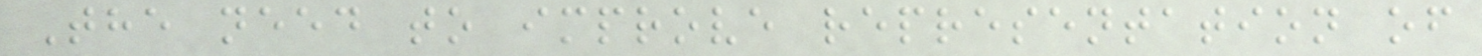The need to improve representation of
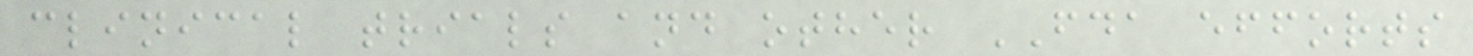clinical trials and other FDA efforts
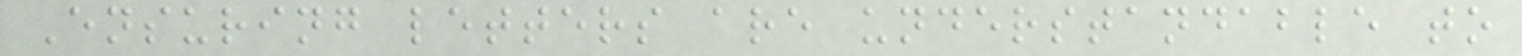Ensuring letters are understandable to
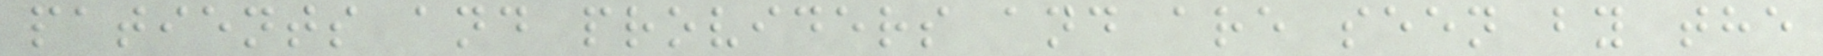patients and providers and are seen by the
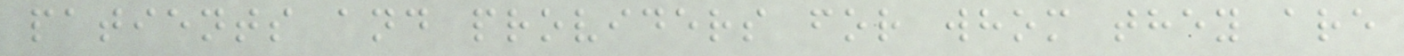patients and providers for whom they are
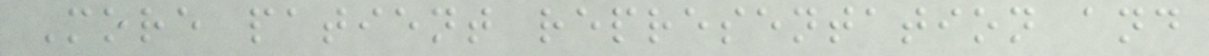More patient representation and
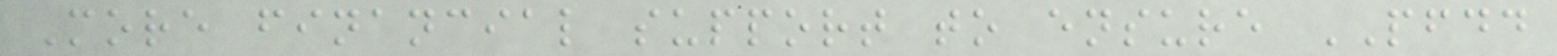More financial support to ensure PFDD
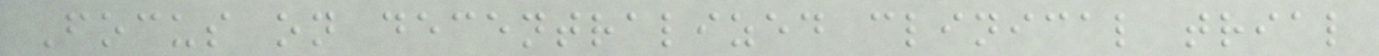Focus on decentralized clinical trial
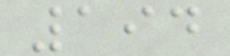194
